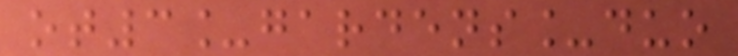ot3_gardens_duo
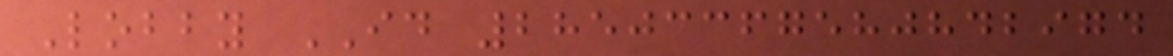Lobby ID 28503367580842974
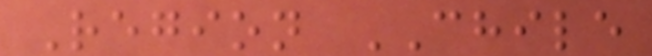Region CHILE
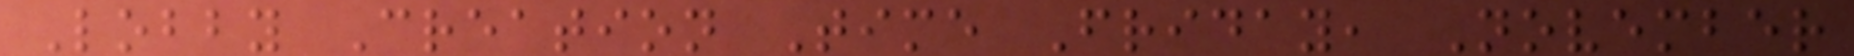Lobby Creation Time Friday, November
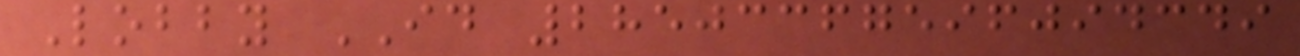Lobby ID 28503367596094349
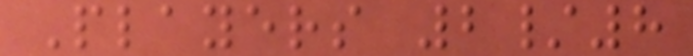Players 2/8
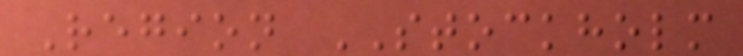Region STOCKHOLM
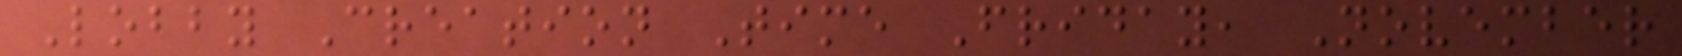Lobby Creation Time Friday, November
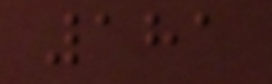181
